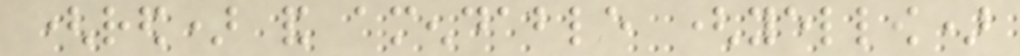(red) and amendable (yellow)
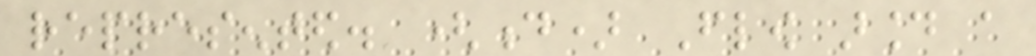represented. (d) Flow around a
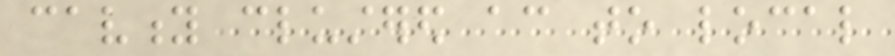cavity clustered according to local
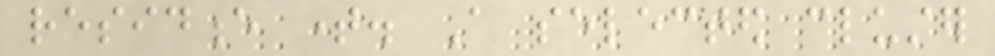residence time. A selected cluster
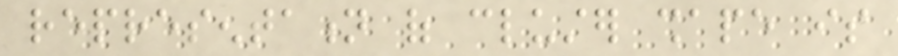representation of cluster shape is
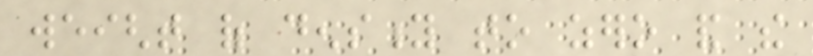weight of density to zero and the
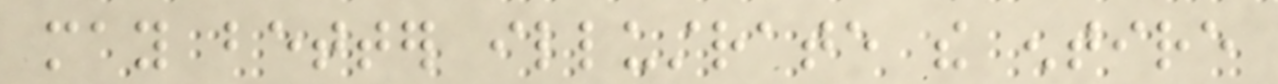may better illustrate the entire
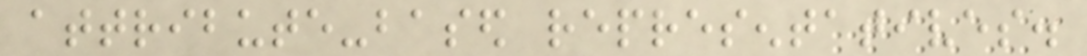attribute-based representatives.
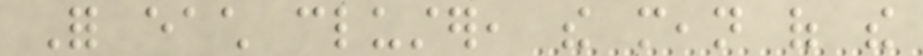For each cluster, the mean of the
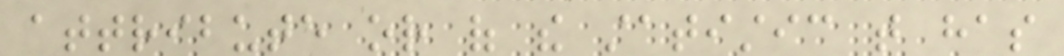attribute or of the statistic that has
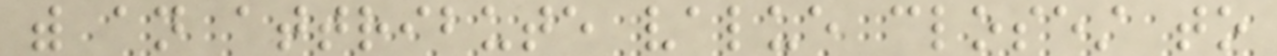with an attribute value closest to
